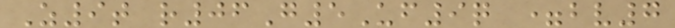Z9t r06G5Uf9q =bv7
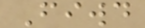Fiwd
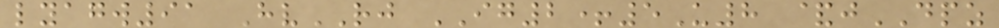lyagw91 HvRJ IG2+5U8 &jDPZ
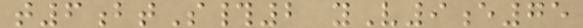t6btS#2 yV9e75
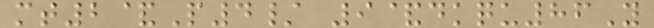mt2&P4/ 9&dkqu86Y
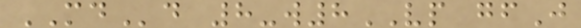MDd 8-w8VP gfJ
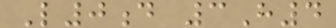L0d 3H4
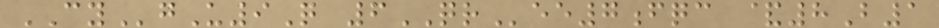CYgU9Q 6QRee7fqc &8B1
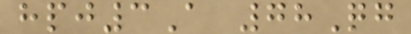hpj3A 78Qg
